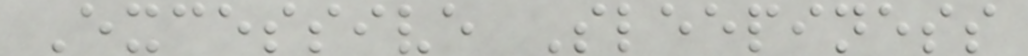Excessive Sleepiness
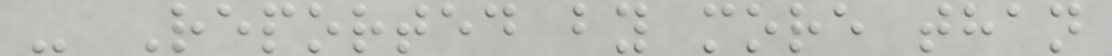- Reported by more than
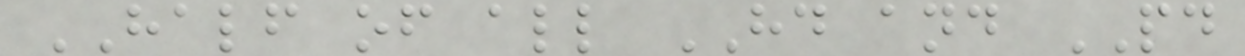HALF of all HD and PD
